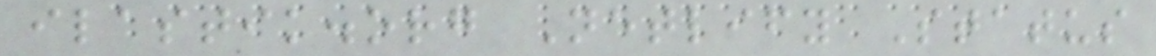ilastik.org Netlify Status
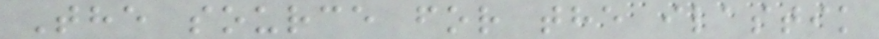The source for the ilastik
